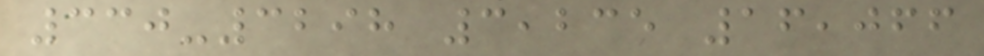330-3298 3,235 16,066
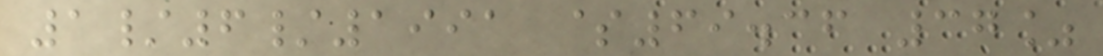1/6/1991 $69.36 37%
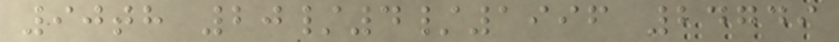90th 20/4/1996 24749
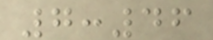7:46
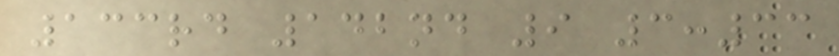133rd 142nd 9 3:33
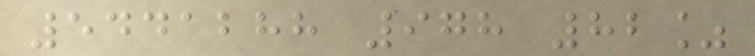5441288 978 82%
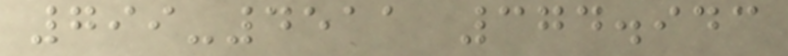799-4511 374.943
